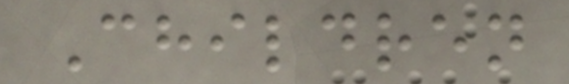Children
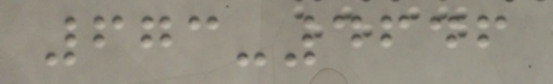673-4646
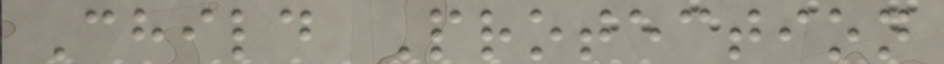Child Protection
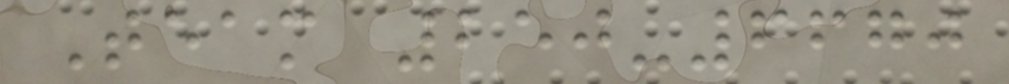Team 250-6670
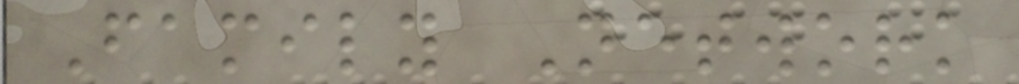Family Network
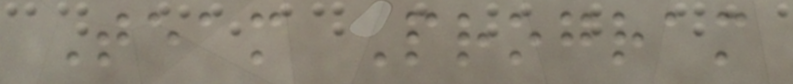Team Program
